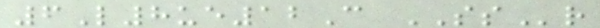6L8ue12C SSr
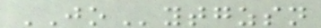JOytgzsn
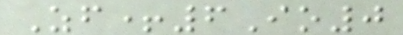Zf+6Io0
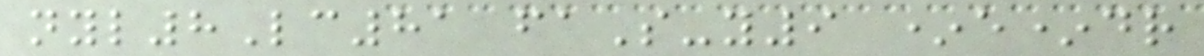nyl8Lc81 faS-y9 *e*dr
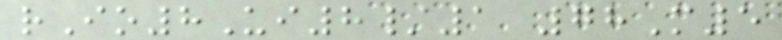rIo8Ui8/1 78M5
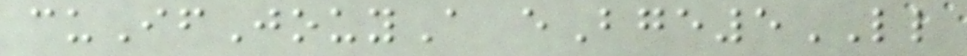cuIfJouyA eBge5LL
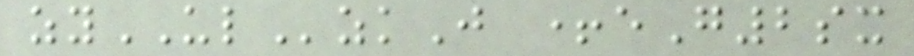zyULzkJ +eG2sx
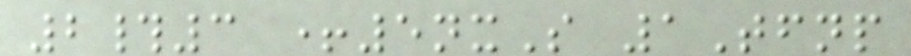2#3 +5nxS 1Tfnp
